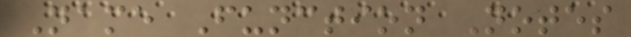Name Function Notes
